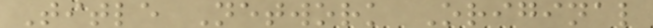Title Network Original
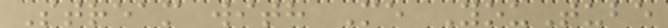Stream with Me YouTube
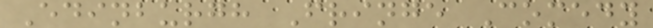Edinburgh Fringe Comedy
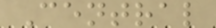Central
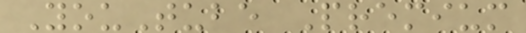YouTube Premium
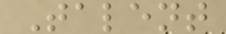Talent
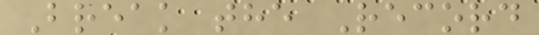Break the Record
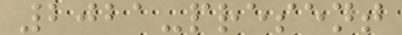2021-present
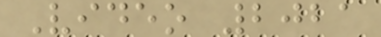Video 2021
